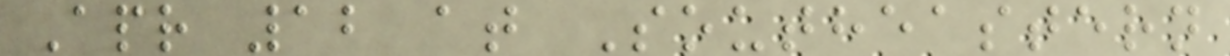Apr 12 at Southeastern
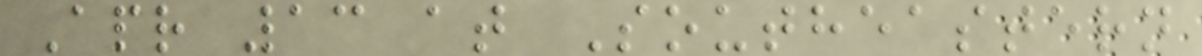Apr 13 at Southeastern
